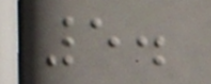5.
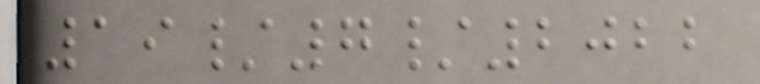19/7/2022
